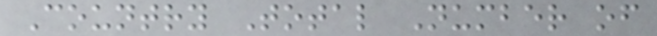Country Total Number of
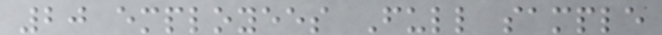20 employees Full sample
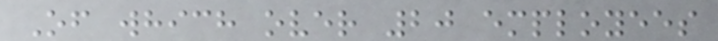Of which over 20 employees
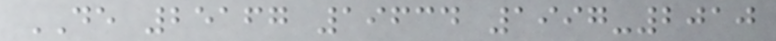DE 25167 19634 1997-2010
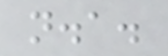n.a.
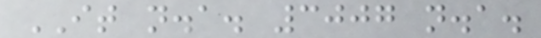IT n.a. 3007 n.a.
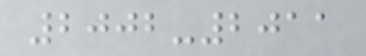2002-2011
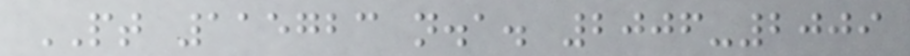PT 115723 n.a. 2006-2009
